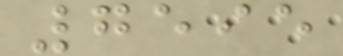7595
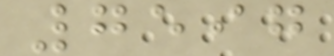7597
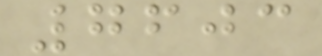7603
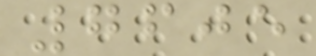7605
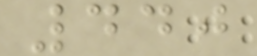440
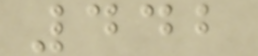442
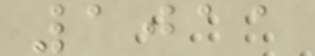1011
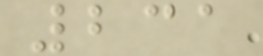231
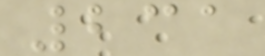231
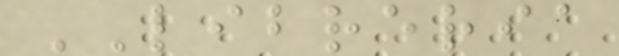LIBRERIA
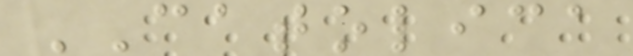CATOLICA
